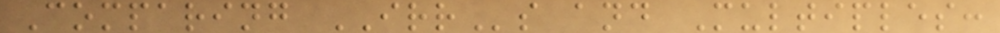Comparing IRRs and Multiples:
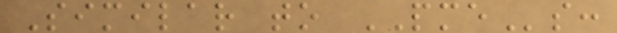Similar to PMEs:
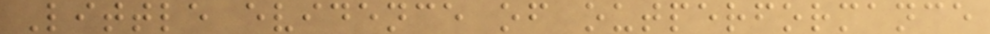Little evidence of outperformance
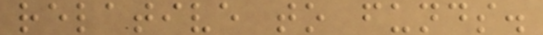relative to funds.
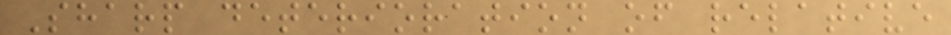Sharp deterioration of relative
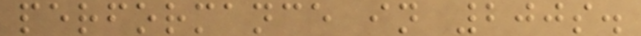performance in 200s.
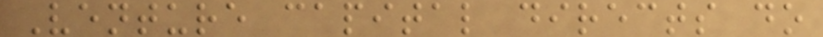Venture capital directs do
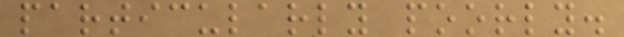particularly poorly.
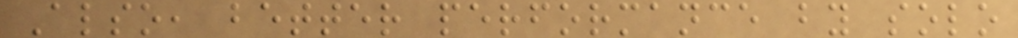Also, better performance by solo
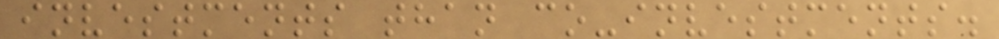investments than co-investments.
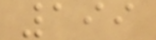199
